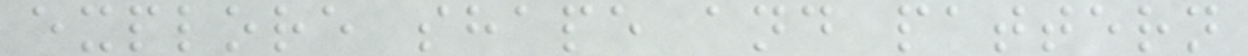explore shape and pattern
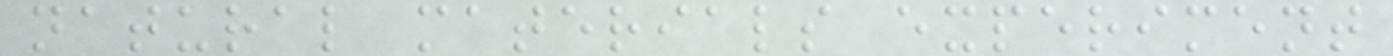natural materials experiment
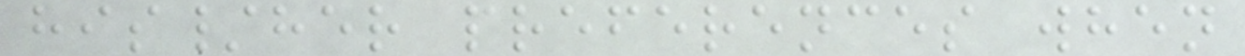his/her preferences when
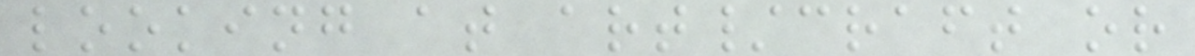looking at art/craft or
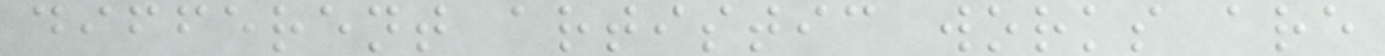different artistic works are
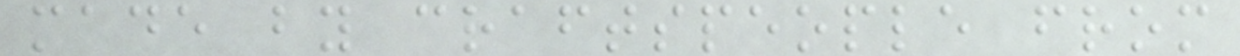made by craftspeople from
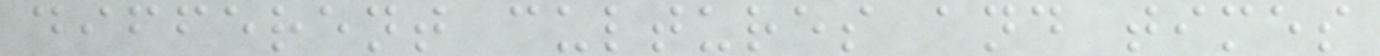different cultures and times
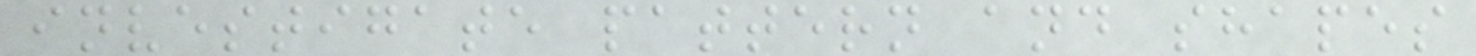investigate pattern and shapes
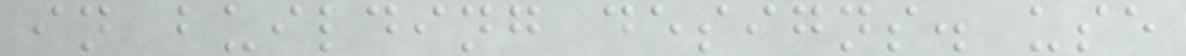in building designs. use
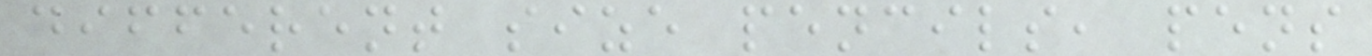different size pencils, pens
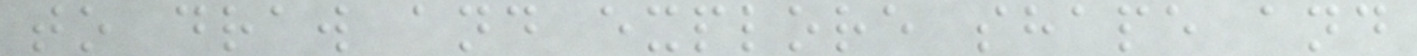to draw and explore shape and
